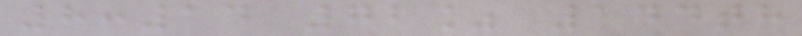8:14 72% 144th
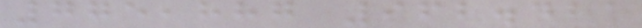775,887 962.421
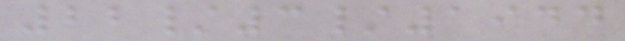22/3/1944
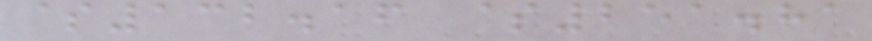$132.16 $251.81
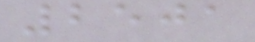2501
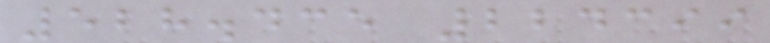528.435 224399
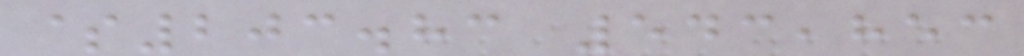$203.83 543,853
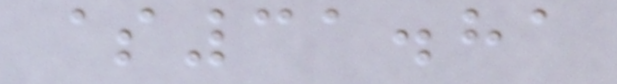$31.81
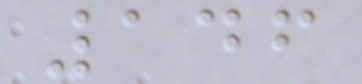146
